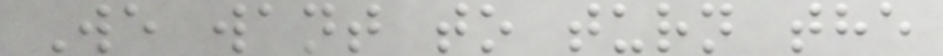We want to turn the
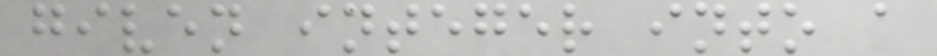given integer into a
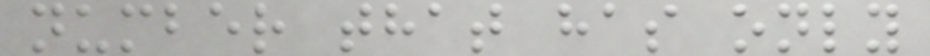number that has only
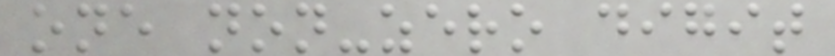one non-zero digit
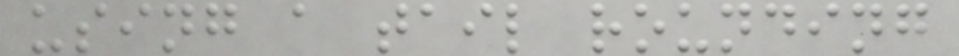using a tail rounding
